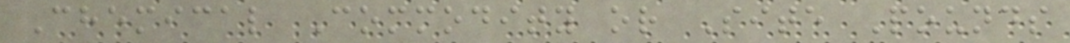Chemical Commodity or Site Pounds
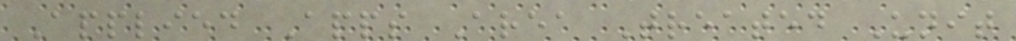Applied Apps Area Treated Unit
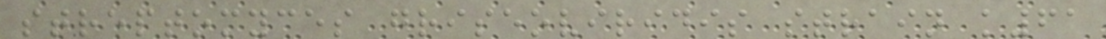streptomyces griseoviridis strain k61
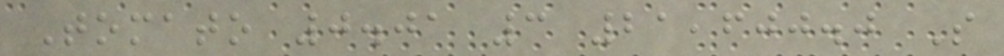Tomato 0.01 3 21,600.0 S
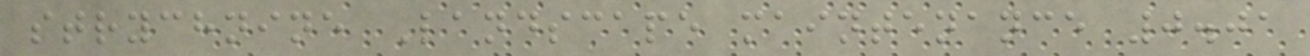strychnine Landscape maintenance 0.01
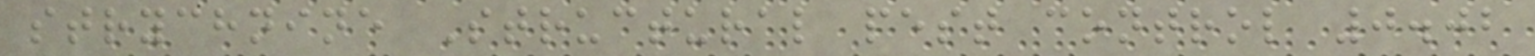strychnine Structural pest control 0.02
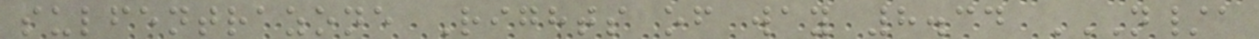sulfentrazone Rights of way 8.34 N/A
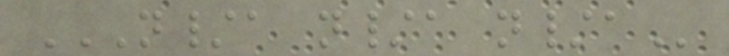N/A N/A N/A
